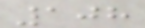108
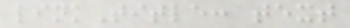linkTitle: text
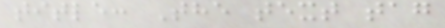title: The text tag
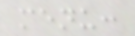menu:
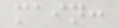main:
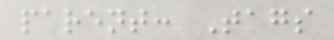parent: Tags
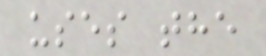uses the
